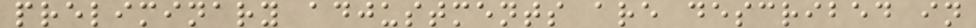preliminary adjustments are described in
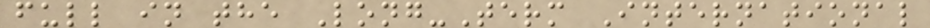full in the Long-Term International
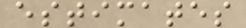estimates
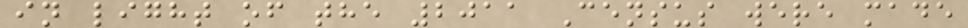in light of the 2011 Census were made
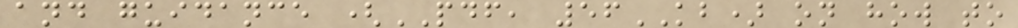and guidance (PDF, 56KB) on how to
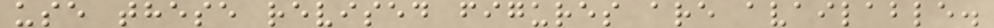use these revised figures are available.
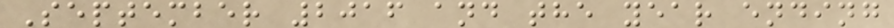September 2016 and the year ending
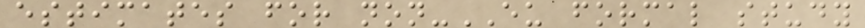estimates for non-EU formal study
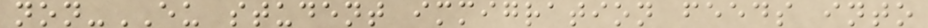non-EU student immigration feeds into
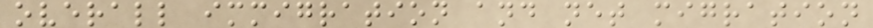overall immigration and net migration
